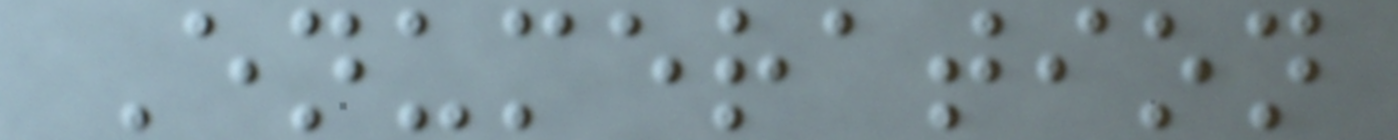Enumeration
